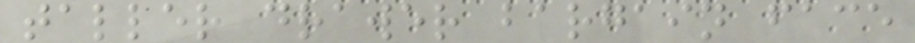taller drawer bargain face
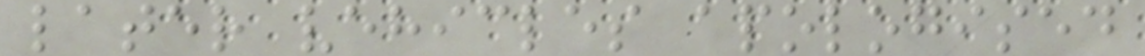later vehicles apologised
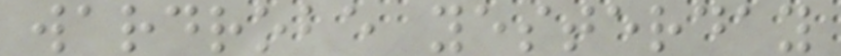wardrobe yesterday
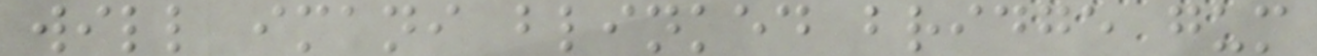will imani blinked bridge gum
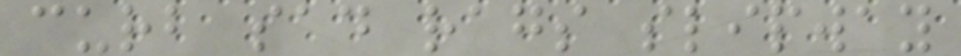curb sad rags slipway
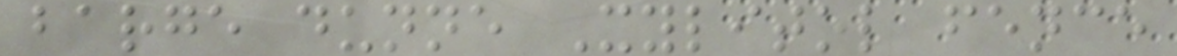barge dunne Xylitol fence
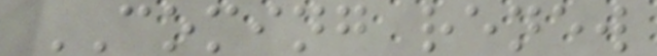COMING renew
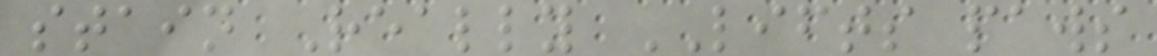stain Really LIFTS paws
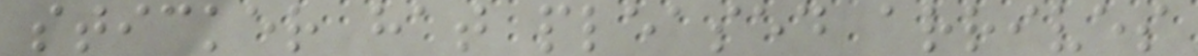sticker hat pleased arrives
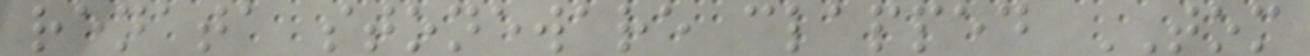renata stoneware clapped TOM
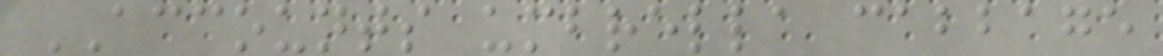ACCOUNTS umbrella cabbage
